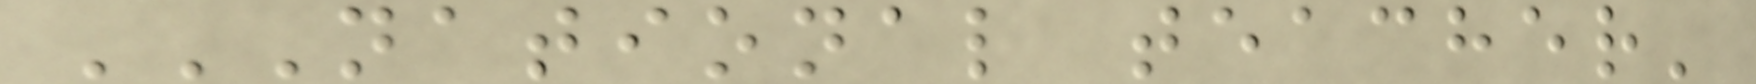NATIONAL TEACHER'
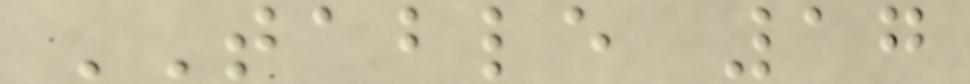TABLE 17
